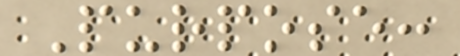Purpose:
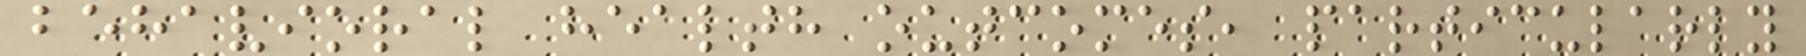behavioral health outcomes, particularly
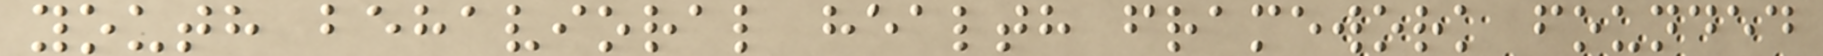youth behavioral health framework founded
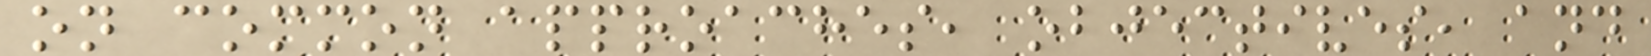on common approaches, objectives, and
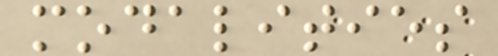modalities
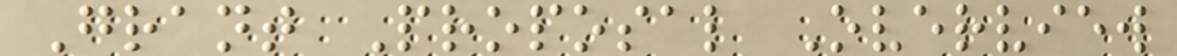Grant Proposal Overview
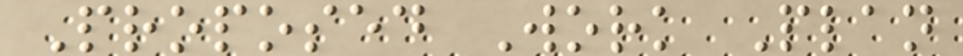Proposed Work Plan
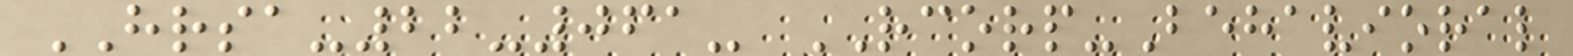HRSA-22-061- RCORP-Behavioral
